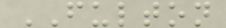FULTON
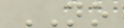NO
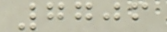7706
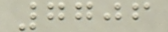7706
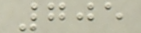705
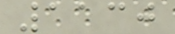1130
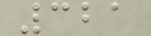321
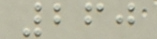260
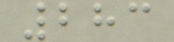283
